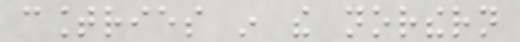countries in the northern
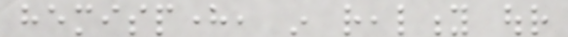hemisphere, in reality our
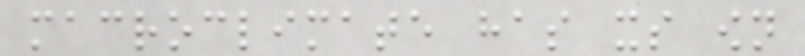macroclimate has its own
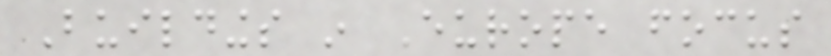Buildings in Europe focus
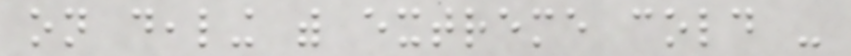on dealing with extreme cold -
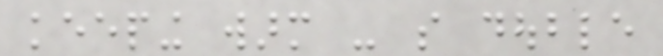keeping warm - so double
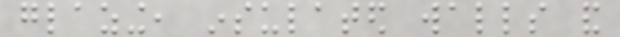glazing, insulated walls and
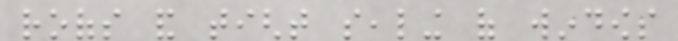roofs and tight sealing of windows
